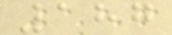187
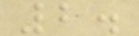2.
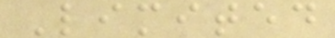Limited
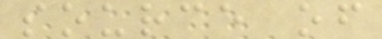source of
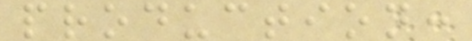production:
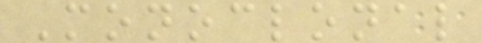Monoclonal
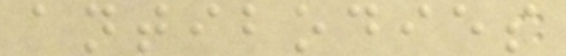antibodies
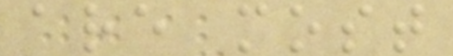are most
